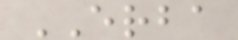ERBA
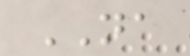NA
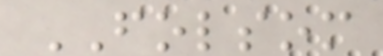FOLSOM
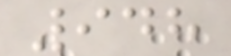948
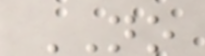NO
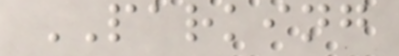PARKING
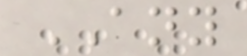ANY
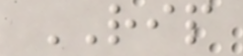RIP
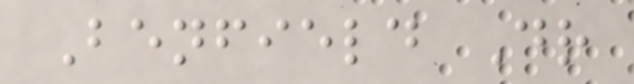Benfield Dr
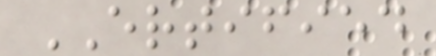ERTIFIED
